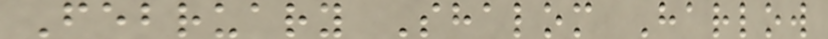February Shalom Harlow
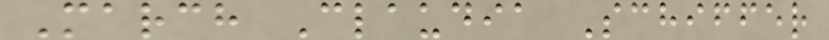March Claudia Schiffer
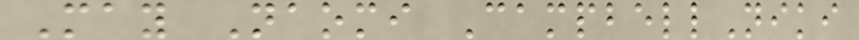May Naomi CampbellNiki
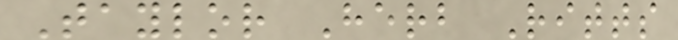Taylor Herb Ritts
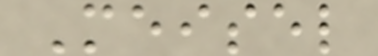Meisel
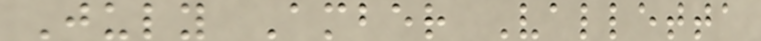July Amber Valletta
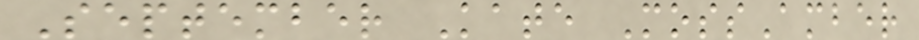September Kate MossAmber
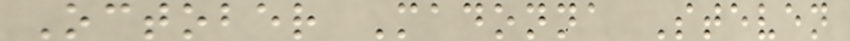October Madonna Steven
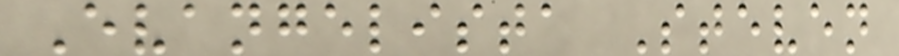Evangelista Steven
